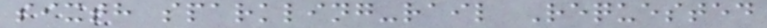sixth sparkling-rail Requested
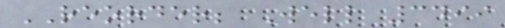REORDER; Well 3499
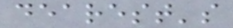dearest's
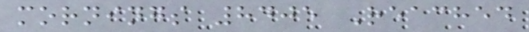mornings 8405 Reached
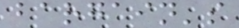bargain's
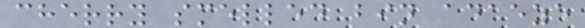cherry smelled bin adaeze
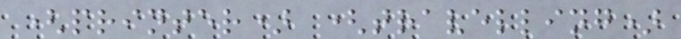(printer) (travelling)
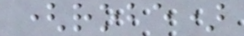(robe)
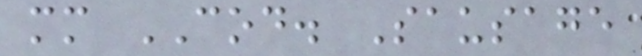mm COD. Sausage
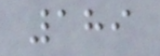189
